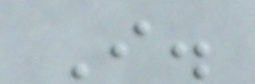I.
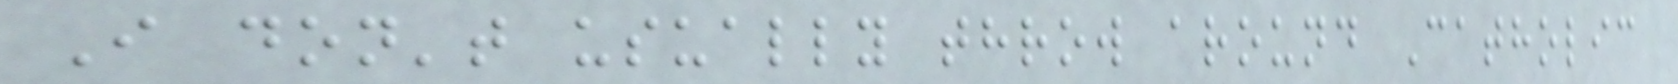I don't usually throw around Catholic
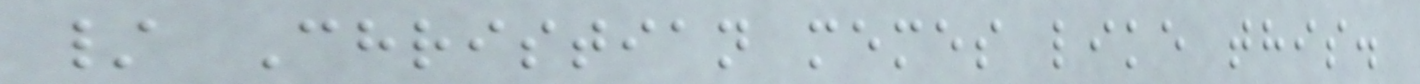/ Christian memes like this.
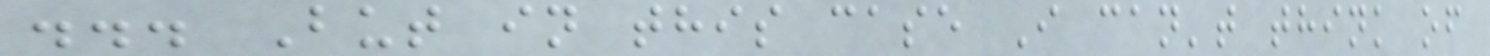... But in this case I can't think of
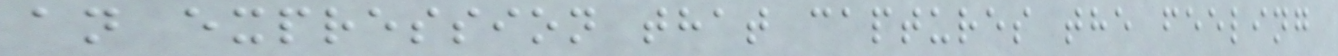an expression that captures the feeling
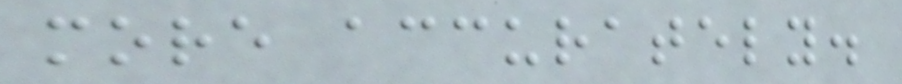more accurately.
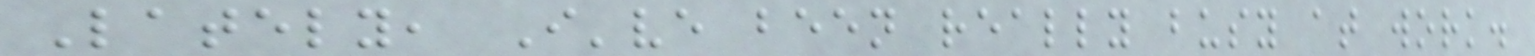Lately, I've been really busy at work.
